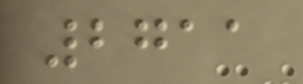2711
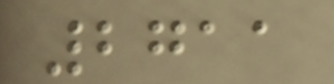2711
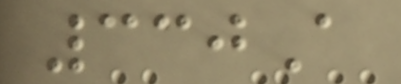330A
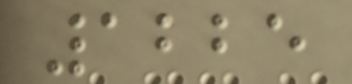1225
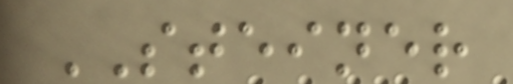STEINER
